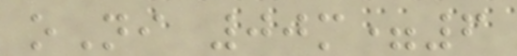oNi 00m=6
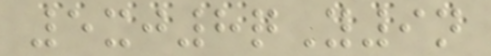5xj8qY9n
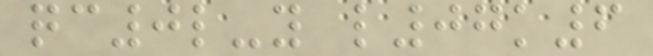qc0l-y l07k6
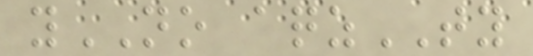yNO aqzTY
